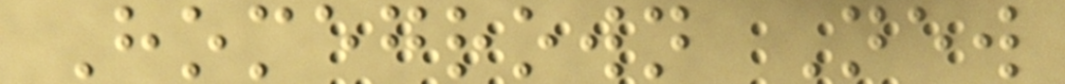Homegrown New
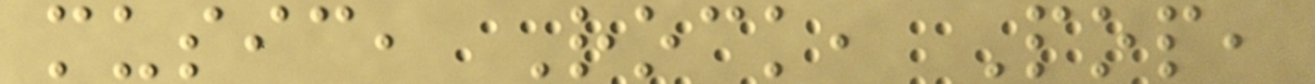music, Rock, Pop,
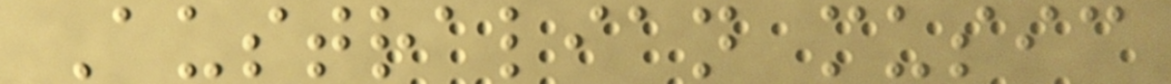Australian music
